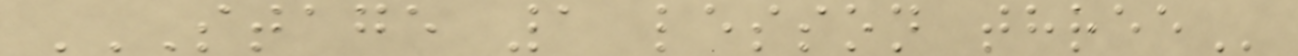STAGE 1 LESSON THREE
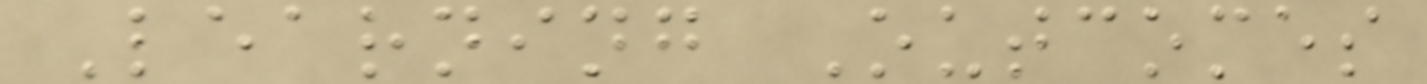Learning Outcomes
